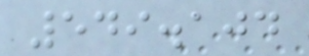549.104
